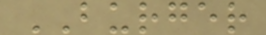BURGER
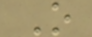O
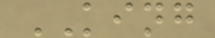KING
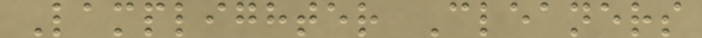Lamplighter Cleaners
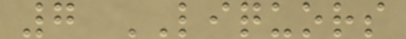7 LIQUORS
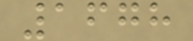1678
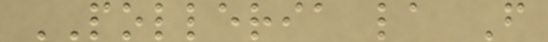POLLERIA la F
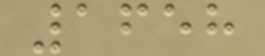1658
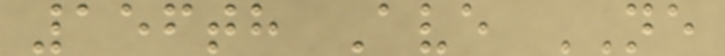156th Ave NE
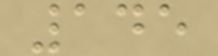145
